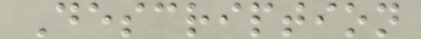Description
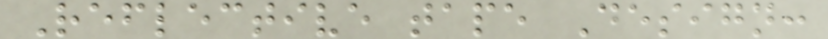Reflective tape Design:
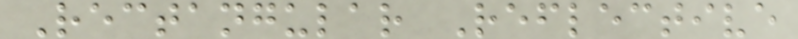Rectangular Reflective
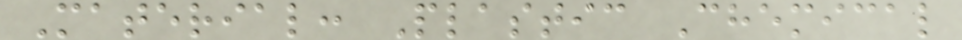Material: Plastic Chemical
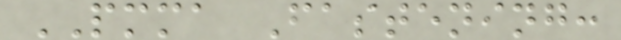PMMA Fastening:
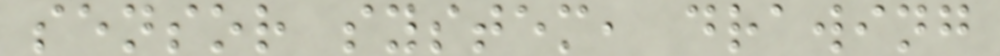sensor system, drawing
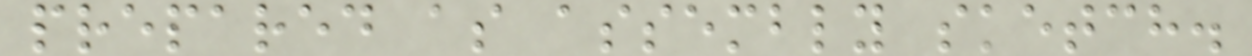prepared as assembly sketch.
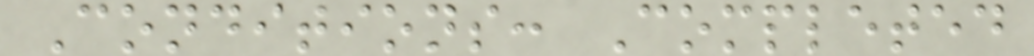Conditions: Completed
